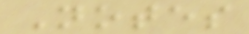Notes
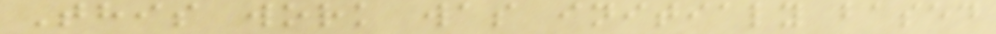This work was initialy based
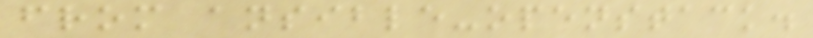from ansible-openstack.
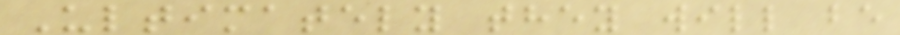Ultimately they will be
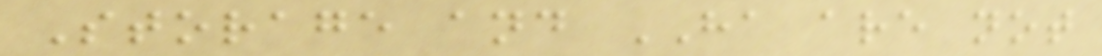Storage and HA are not
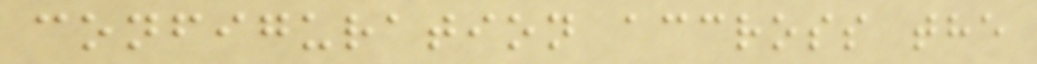configuration accross the
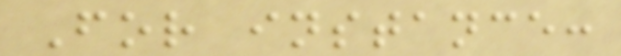For instance:
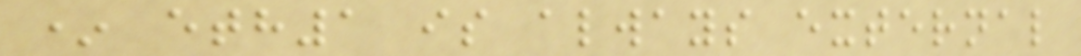* eth1 is always external
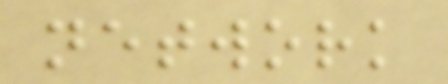network
